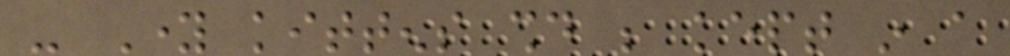- Young kittens should be kept in a
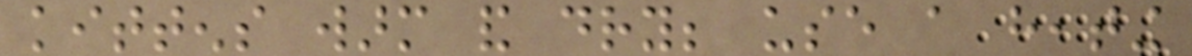kittens warm and dry; use a heating
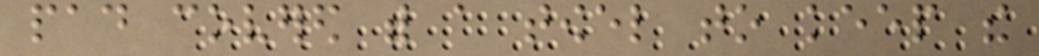pad covered with a towel to keep the
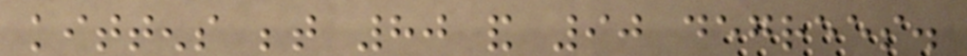kittens between 80 and 90 degrees.
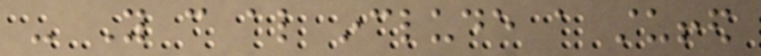- You can also include a stuffed
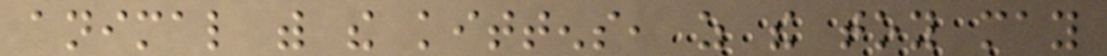animal with the kittens, as the toy may
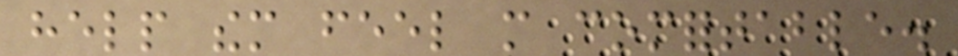help them feel more comfortable.
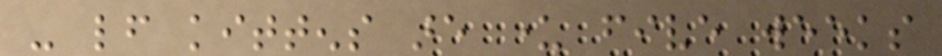- lf kittens are under five weeks
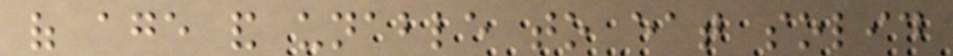of age and unable to eat solid
